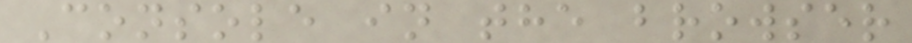Console in the browser
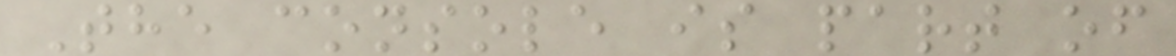The console is part of
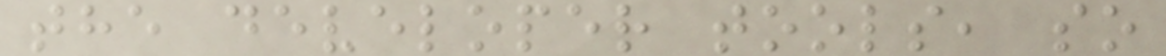the developer tools, so
